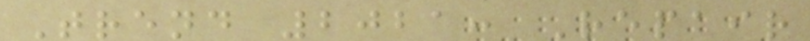Trend 2021: Repair
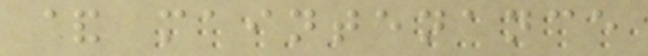& maintenance
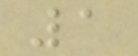1
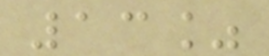13%
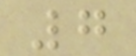7
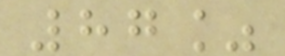87%
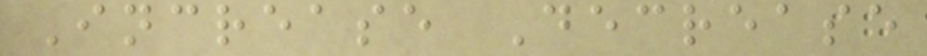Increase Decrease
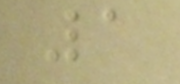1
